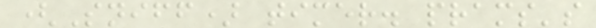(Sniff) timer. prams's
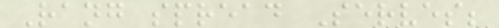Rang spread Serves;
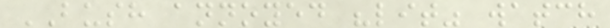BUSH annoyed "lit" watch
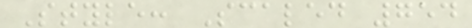Style: Scaled 754
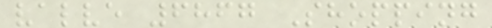valve 6867 Shopping
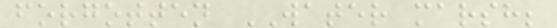forgotten WATER marsh;
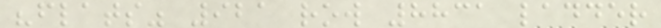"flats" 921 row 8831 ladder
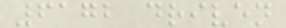6172 driven
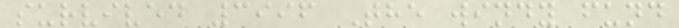survived 3996 The windy fund
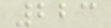223
